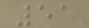51
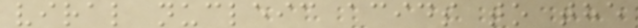viral nucleic acids to the
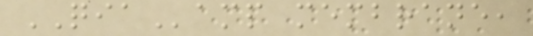QIAamp membrane,
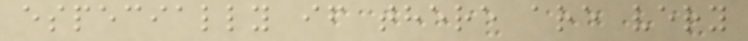especially if there are very
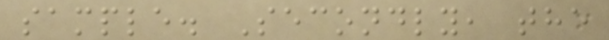sample. Secondly, the
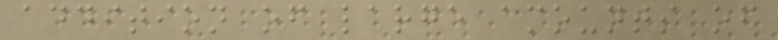addition of large amounts of
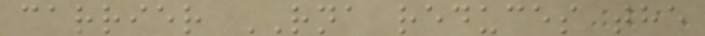carrier RNA reduces the
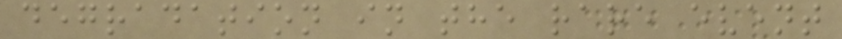degradation in the rare event
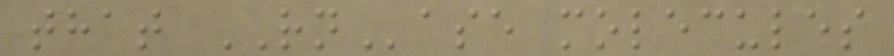that RNase molecules
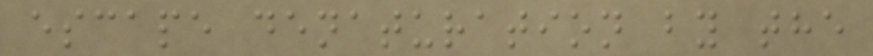escape denaturation by the
